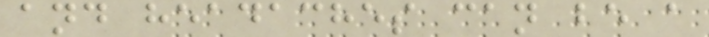and headaches can be a
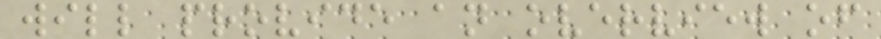will provide an overview of
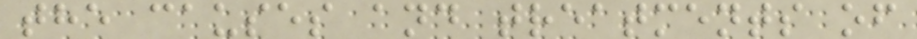the causes and treatments of
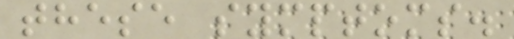these symptoms.
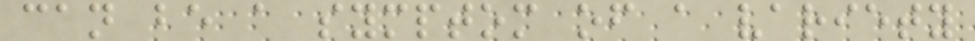can be a symptom of a variety
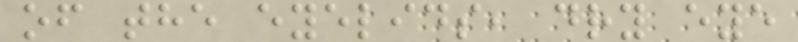of the eyelids, dry eye
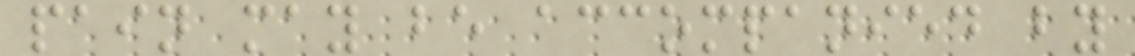pain may be accompanied by
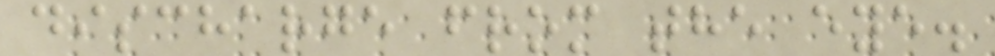discharge from the eye.
